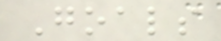Goals
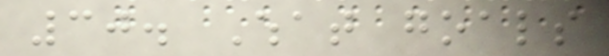30. What goals
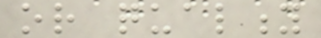or quality
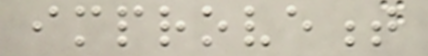improvement
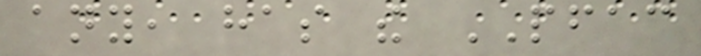any, has the PFAC
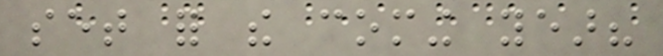set for the coming year?
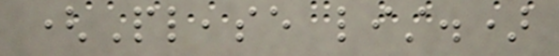(Please list.)
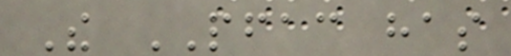The PFAC has
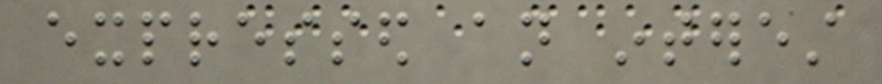expressed an interest
